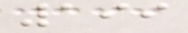199
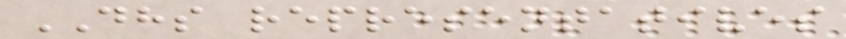DHS representatives
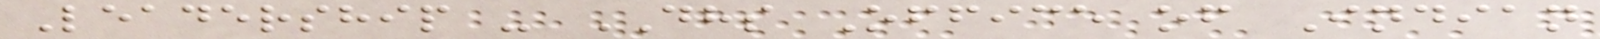Leadership - DHS Office of Indian
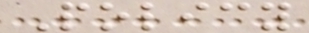Policy
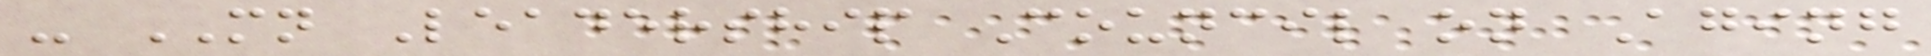- MN Leadership Council on Aging
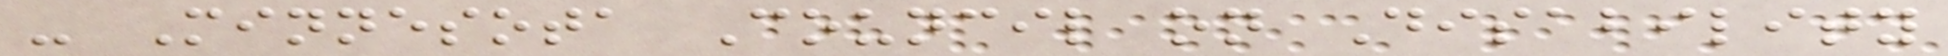- Minnesota Council on Disability
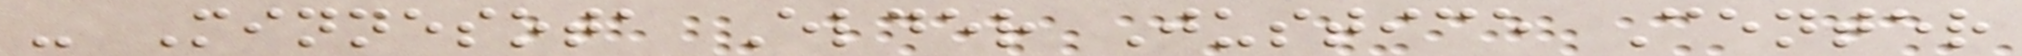- Minnesota Elder Justice Center
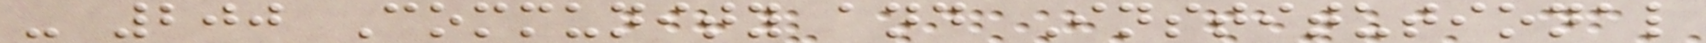- 200 Community and Institutional
